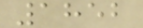1852
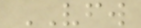VFW
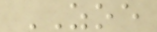ZOE
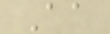Aa
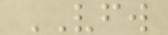VFW
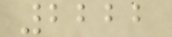2222
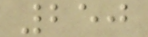250
